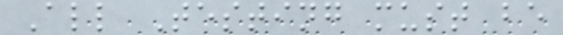All Testing must be
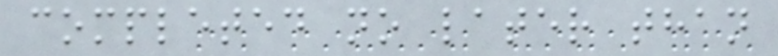completed no later than
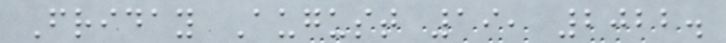Friday August 19, 2022.
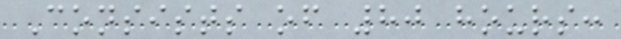Consists of 80 hours:
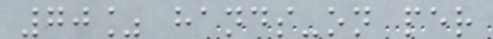70% hands-on per
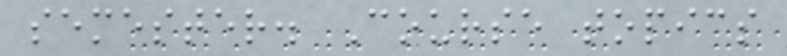semester. Course topics
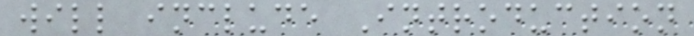will include Introduction
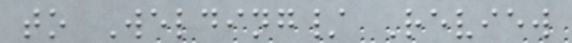to Welding/ Review
